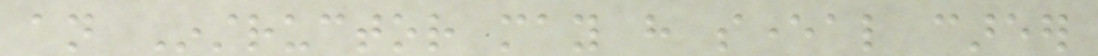an Instructor may have several career
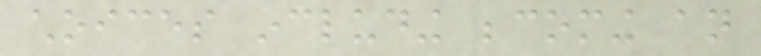choices including becoming an
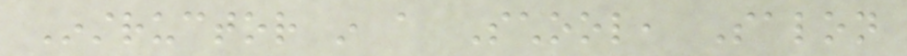Instructor in a School, Salon
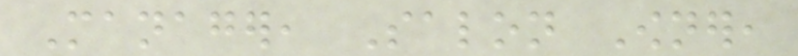Manager, Salon Owner,
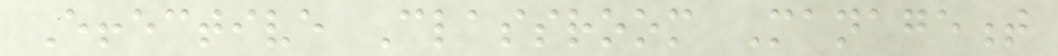Effective Classroom Management
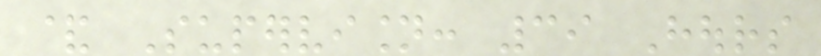& Supervision: 39 Hours
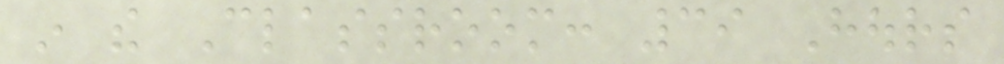in the Classroom: 39 Hours
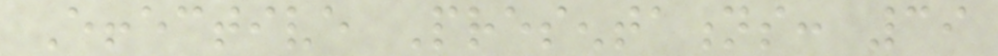Effective Presentations: 39
